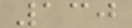130
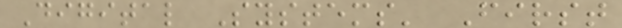Digital Systems' First
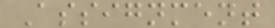Assignment
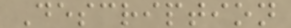Description
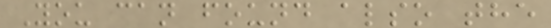You can found also the
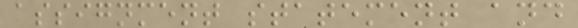assignment statement and
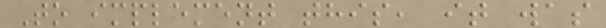To implement this, it was
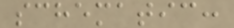schematic:
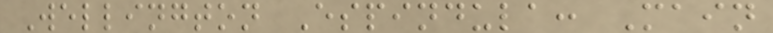Wellington Espindula: Main
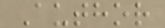Author
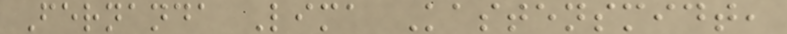Fernanda Lima Kastensmidt,
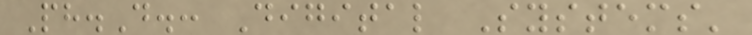Ph.D.: Digital Systems'
